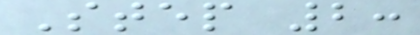Step 2:
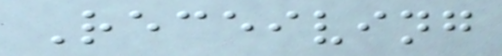Receiving
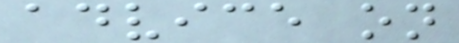advice on
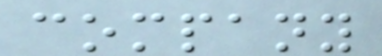company
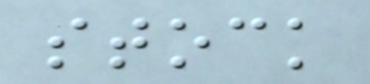stock
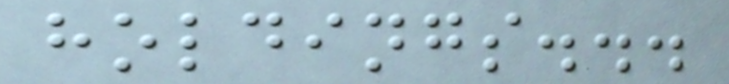holdings...
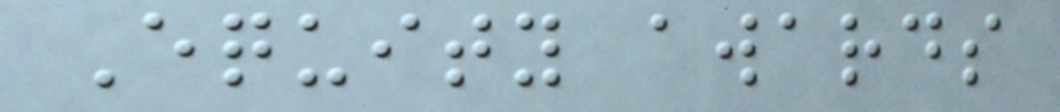Equity awards
